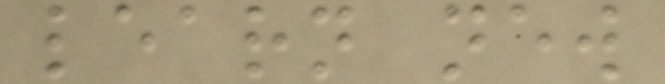learn new
